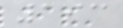193
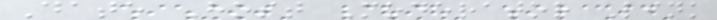Date Host Moderator Link
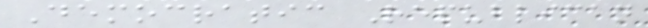Democratic Republican
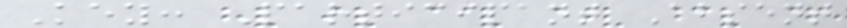Key: Participant Absent
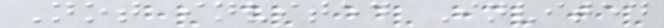Not invited Invited
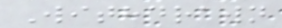Withdrawn
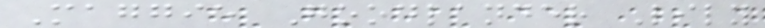Maggie Goodlander Lily
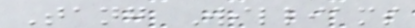Tang Williams
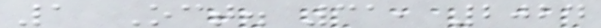1 Oct. 31, 2024
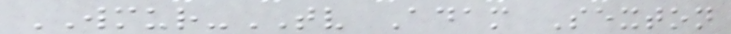WMUR-TV Adam Sexton
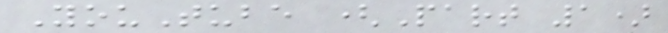YouTube (Part 1)
